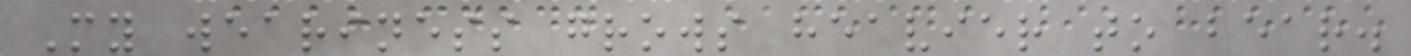My weariness grows heavier to bear.
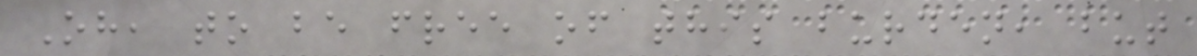Oh, to be free of this burden, but
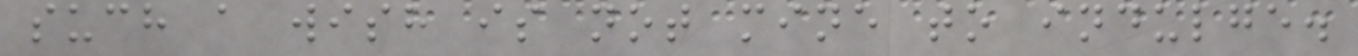such a wish is not mine to indulge.
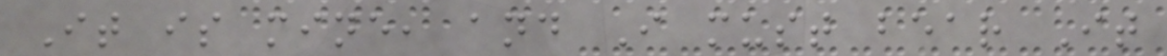It is mine, and I must bear It
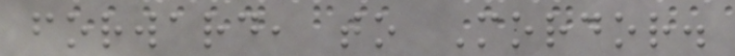forward, to Mordor.
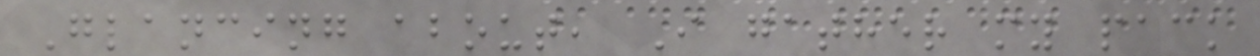Glancing about, I gather my pack
